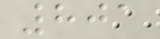801
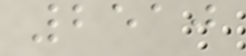2510
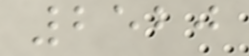2520
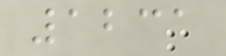1231
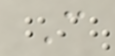C
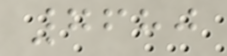7680
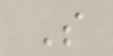S
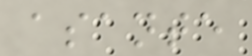asante
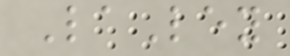LaLey
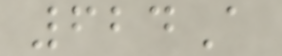624A
